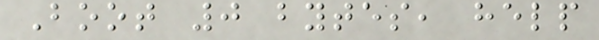Boot 0 bytes, help
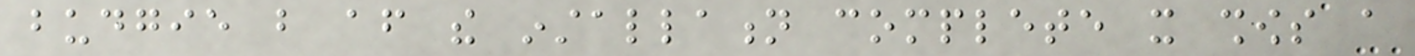budgie but after the installation complete it shows a
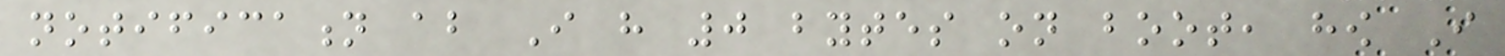notification about I have 0 bytes on boot, how I
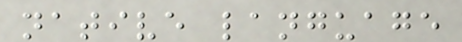native language
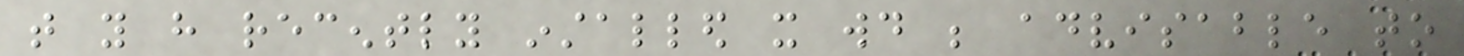that you have recently installed it would be advisable to
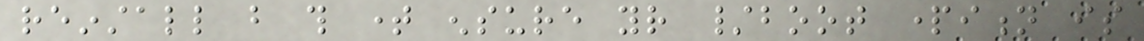reinstall but this time ensure your /boot partition is
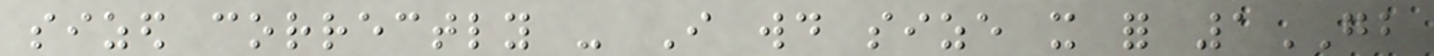sized correctly - I would size it for 1GB
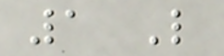1 Like
